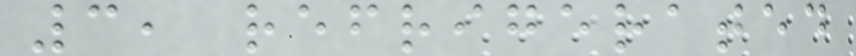3, refrigerated
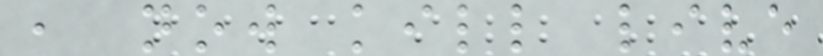, now kill live
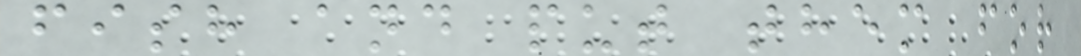fish and put them for
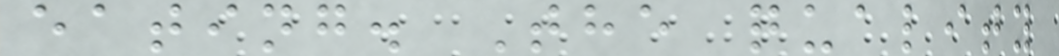eating. The quality
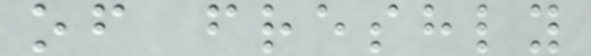of freshly
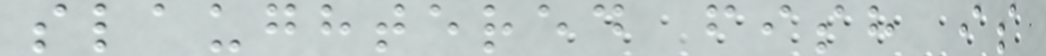slaughtered fish is
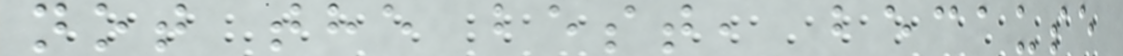not the best, because
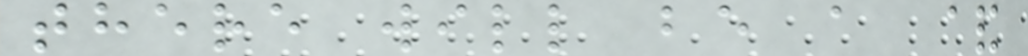there will be a &
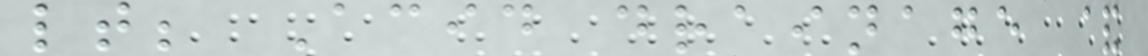lt; Acid drainage &
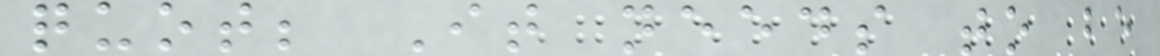quot; It needs to be
